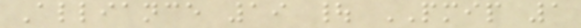Alliance 19 | PMIP 1
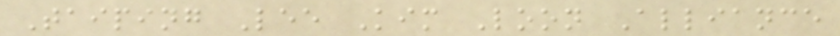Taiping Lee Kim Loon Alliance
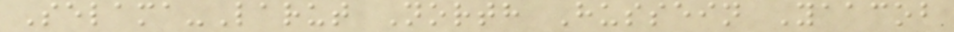Selama-Larut North Hussein Yaacob
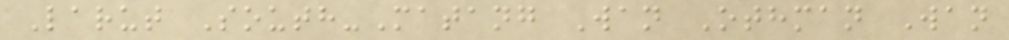Larut South-Matang Wan Othman Wan
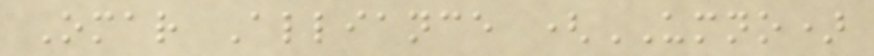Omar Alliance (UMNO)
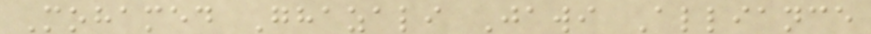Mohamed Ghazali Jawi Alliance
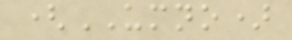(UMNO)
